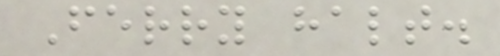Ferry halt.
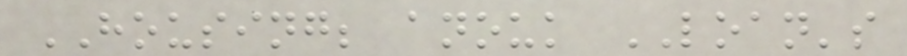HOUSING; anouk LOAN's
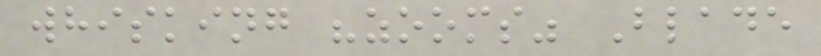whisking "zooms" Blade
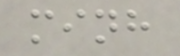minh
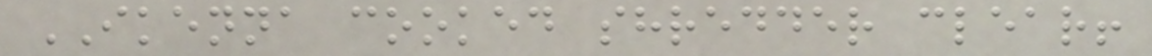IKENNA cooked shredder clear!
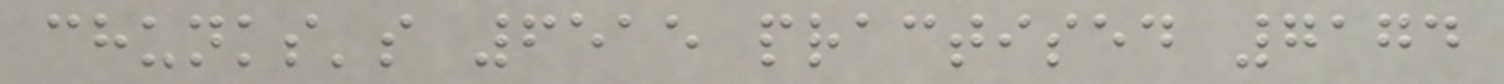chunks's 6515 practised 7174
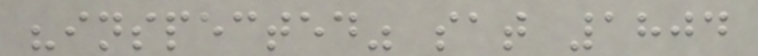"inspected" sat 1804
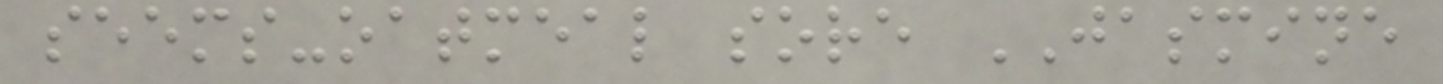seems-oatmeal sore JASMINE
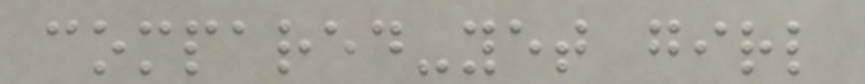compared-yet girl
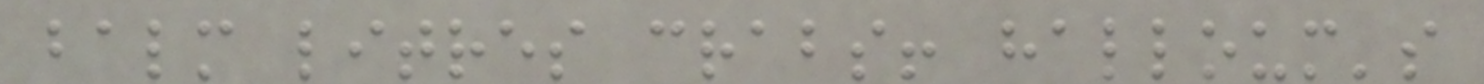balm litres crabs! halloum's
